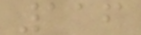116
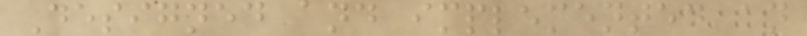Designed and implemented an
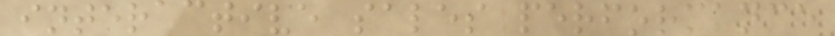interactive sales performance
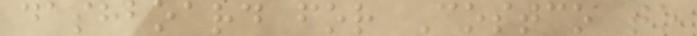dashboard for Costco to
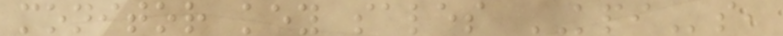monitor key sales KPIs,
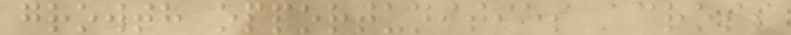growth opportunities across
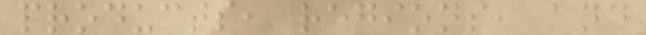products, regions, and
